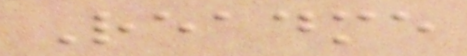Readme
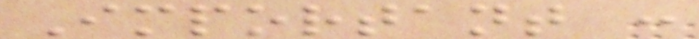Important :
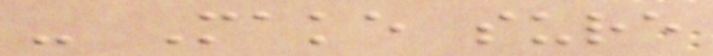- Make sure
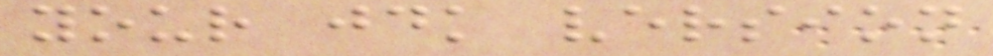your jdk version
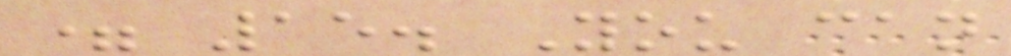= 15. You can
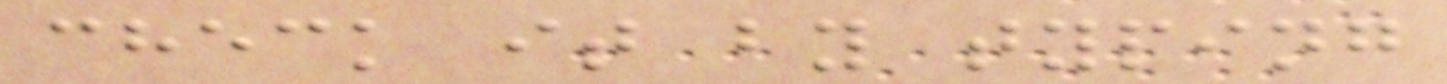check it by typing
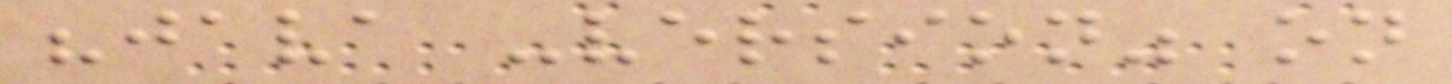"java -version" on
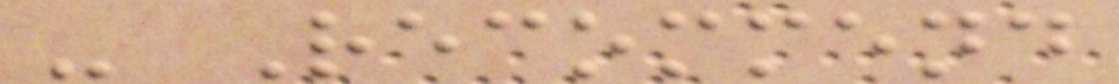- Recommend
